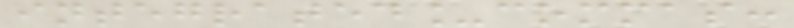integrated_commas:
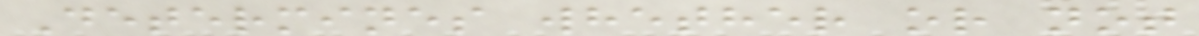Determines whether or not
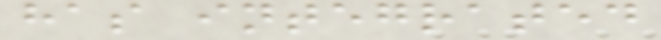has integrated
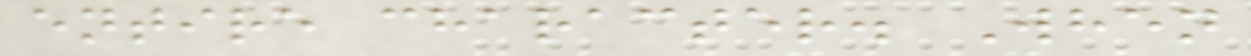entire character. When
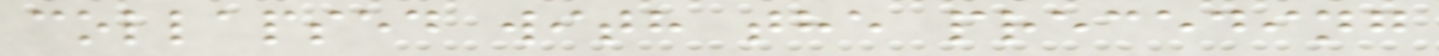collapsed with the preceding
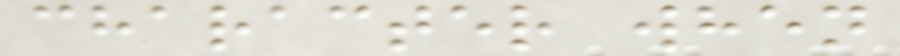character when
